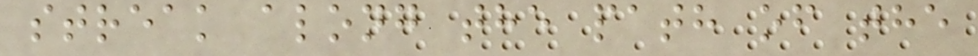streak along the path of the
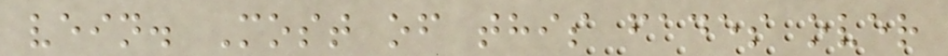vein. Most of this fades over
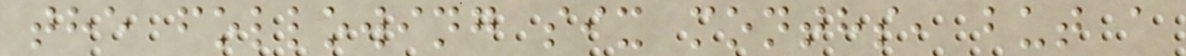the following six months, but a
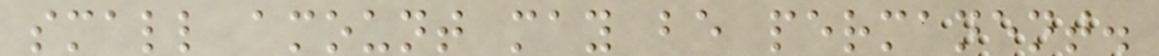small amount may be permanent.
